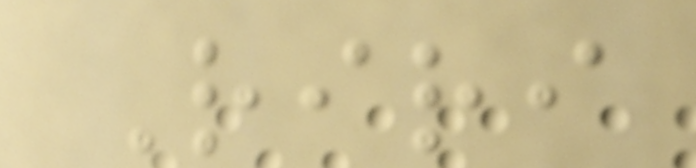Riri
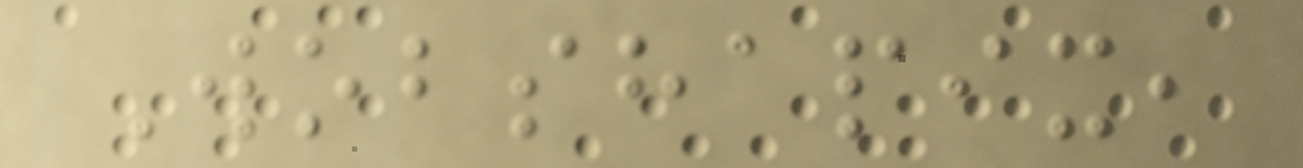Wobshapix,
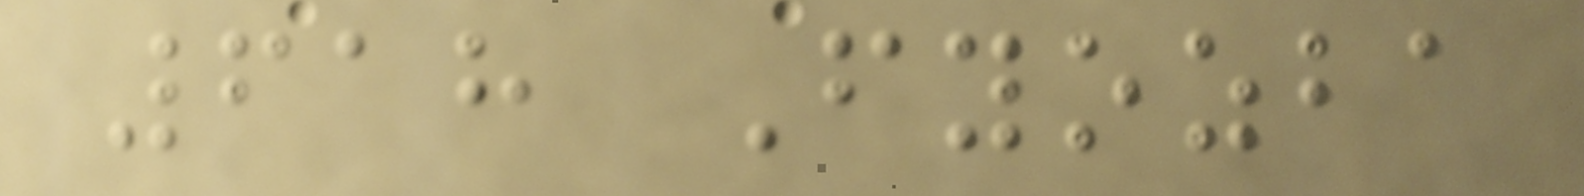618 Fyozba
